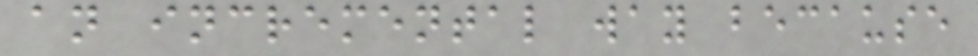an incremental way because
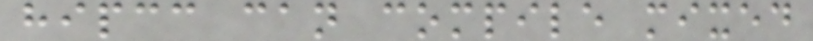hipcc can compile mixed
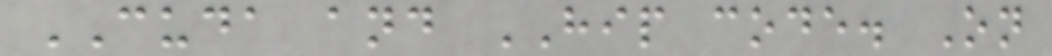CUDA and HIP code. On
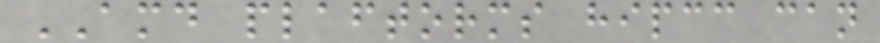AMD plaftorms hipcc can
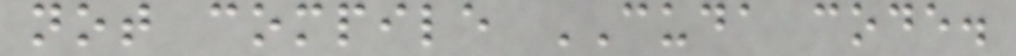not compile CUDA code.
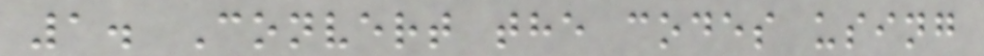1. Convert the codes using
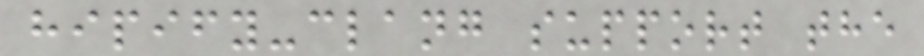hipify-clang support the
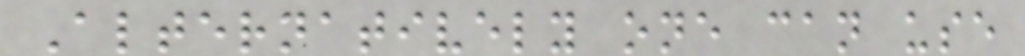Alternatively one can use
